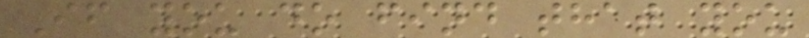If you do find that you
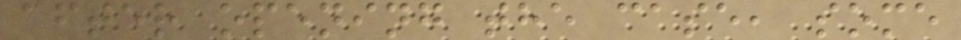after opening the case, some
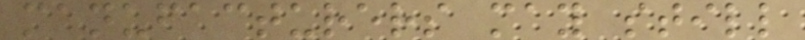manufacturers may still
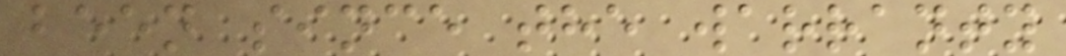been since the warranty
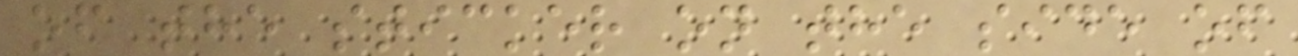of the sticker on the side of
